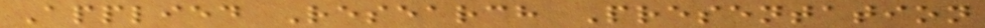Applied Research Presentation
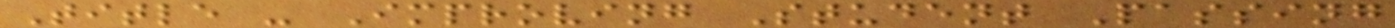Title - Improving Student Passing
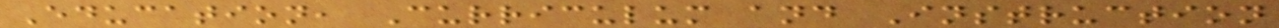Education, Curriculum and Instruction
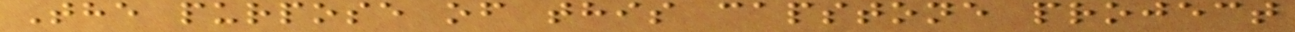The purpose of this capstone project
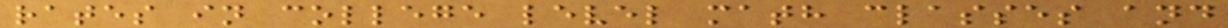rates in college level math classes and
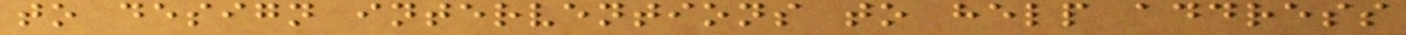to design interventions to help address
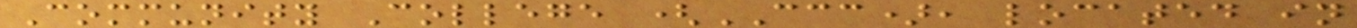Community College (CCC), located in
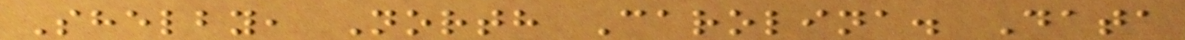Shelby, North Carolina. Data
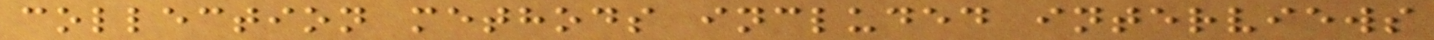collection methods included interviews
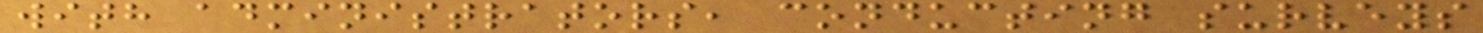with administrators, conducting surveys
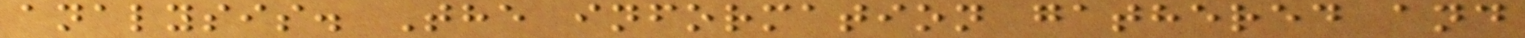analysis. The information gathered and
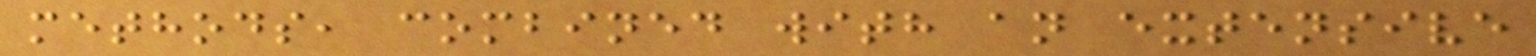methods, combined with an extensive
